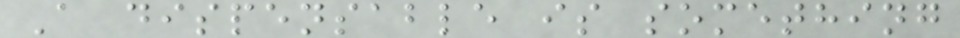A dispensable is something
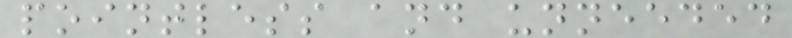pointless and unneeded
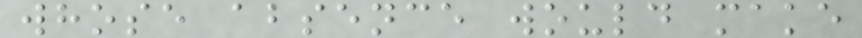whose absence would make
